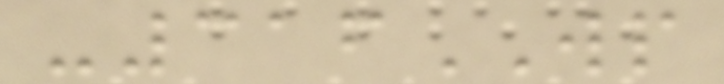-316WP
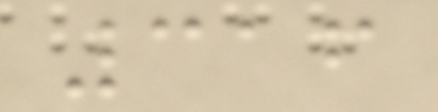316
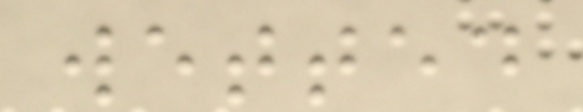wetted
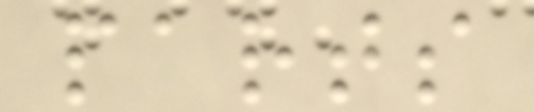parts
